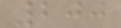200
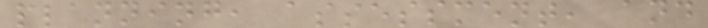planning, assessment, and
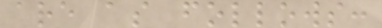are as follows:
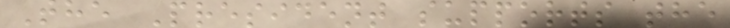The President supports the
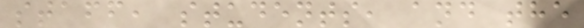staff, students, and the
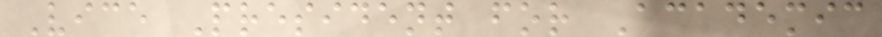Vice President for Academic
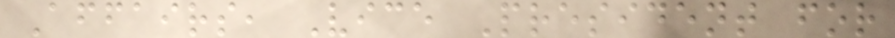Affairs, Vice President for
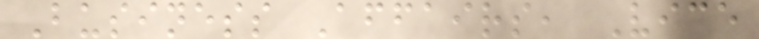Business Affairs, Vice
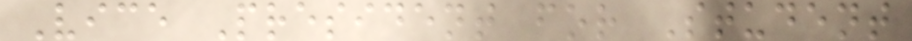Vice President for Student
